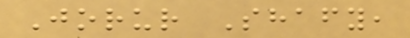Jorur Shafy,
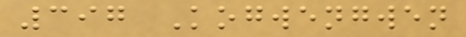397 Kogwengwen
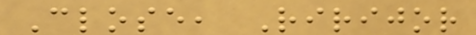Close, Ririjor
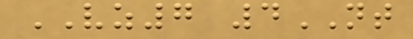VZ7 4NT
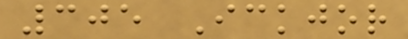305 Ickjor
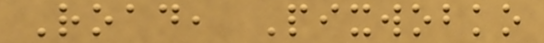Road, Pixwobko
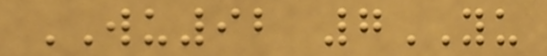WU92 7YU
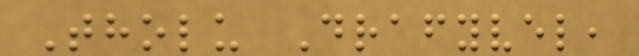Tholu Drafyvel,
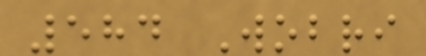584 Wobri
